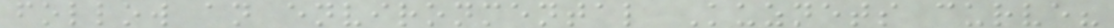follow an environmental Kuznets curve?
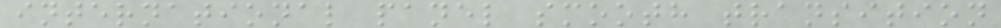international panel smooth transition
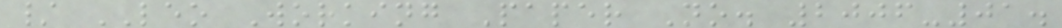/ LEO Working Paper No. 2006-01.
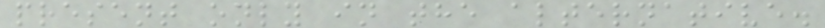present only in the alternative.
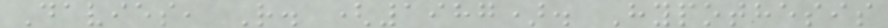Davies, R. (1987). Hypothesis
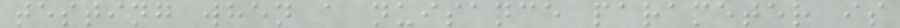testing when a nuisance parameter is
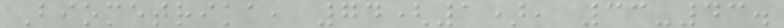Biometrika, 74(1), 33-43.
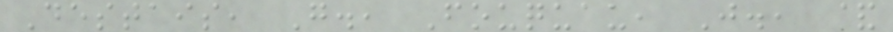Destais, G., Fouquau, J., &
